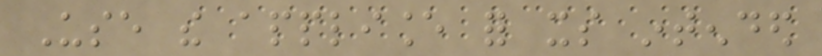Use the appliance for its intended
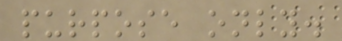purpose only.
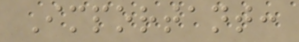Important:
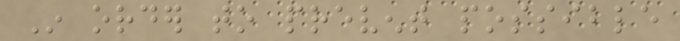In order to prevent possible
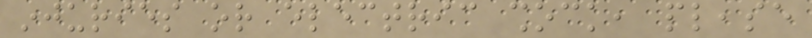injuries or electric shock, please
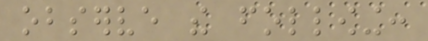observe the following:
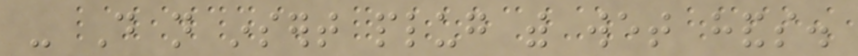- Do not insert plug with wet hands.
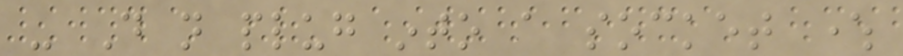- Do not plug into a socket where
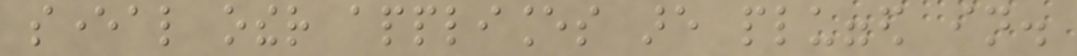several other appliances are plugged in.
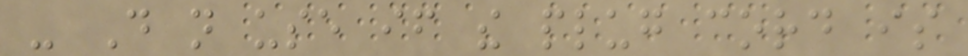- Do not use if the plug cord is
